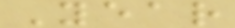Year
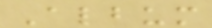Album
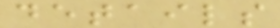details
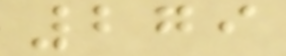279
